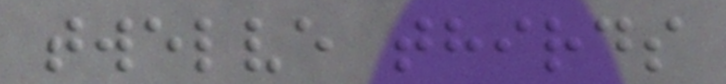twelve thirds
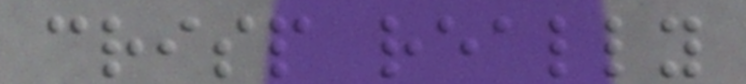crisp really
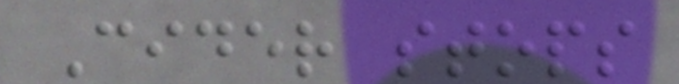Cider stops
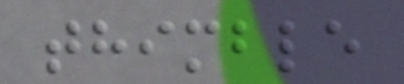thimble
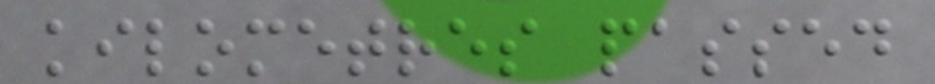kilometres passed
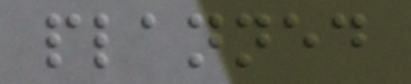planned
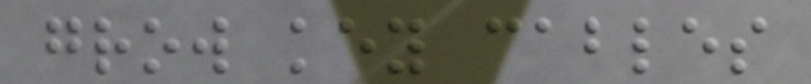grow key cables
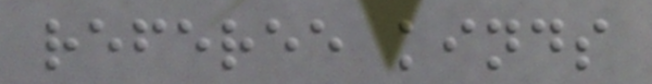referee kinds
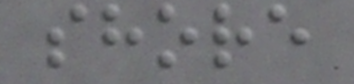shore
